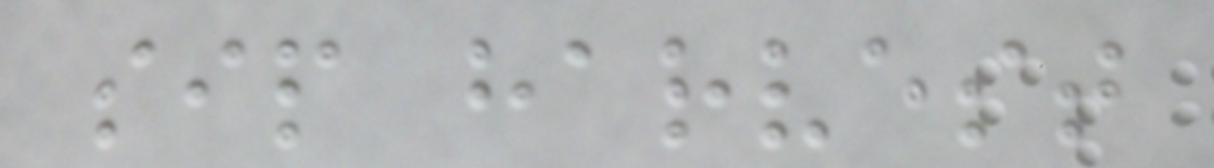sip harvest
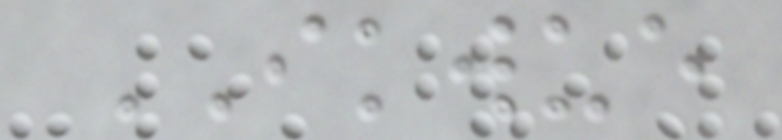IKWUE
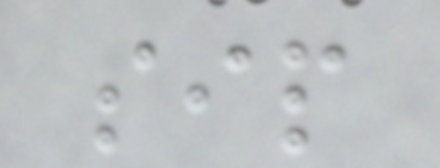sip
